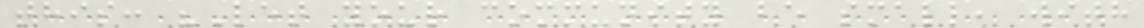this: "Let your community be small, with
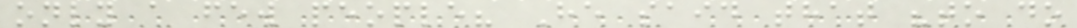only a few people? He said that "to do
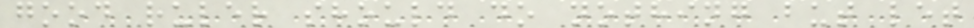good ruler should do nothing but let
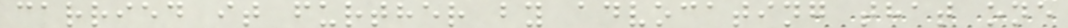carried it further by advocating that one
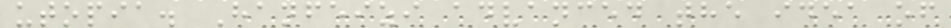utopia. Hanfeizi advanced the idea of
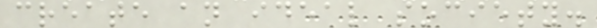create an ideal society.
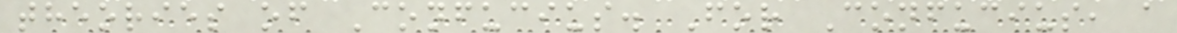theories of Confucius. For Confucius, a
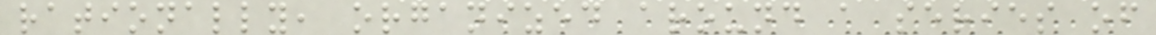rationally, organized around a series of
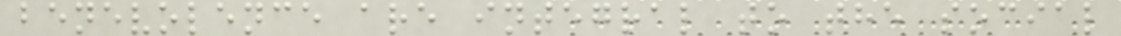benevolence are integral to the social
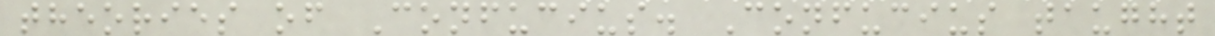theories of Confucius. Confucius taught
